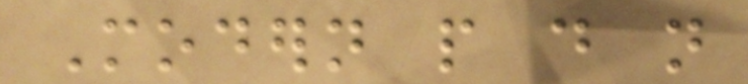Modern people do not
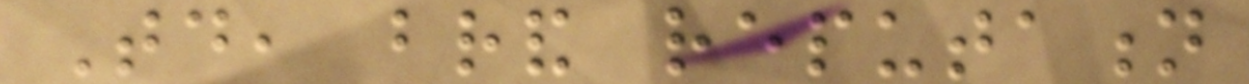Today, brand reputation
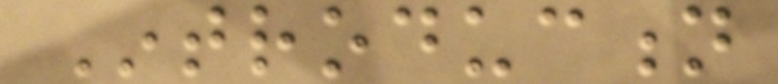Introduction
